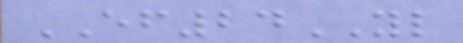EF24YL
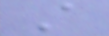A
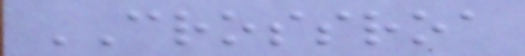CROSSROA
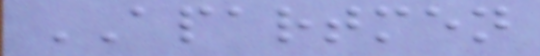APARTMEN
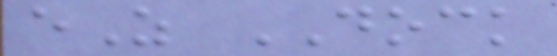eZ DOCK
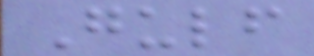Gulf
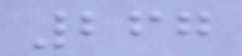267
